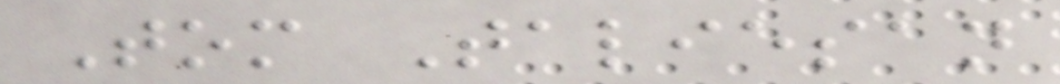Tom Taliesan
